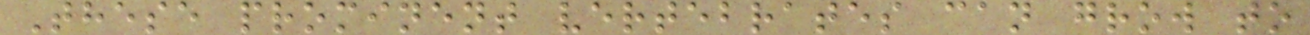These prominent vertebrates can grow to
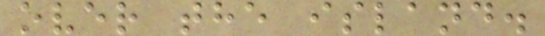over the island.
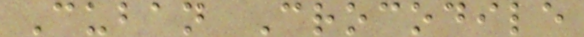Cuban Crocodile
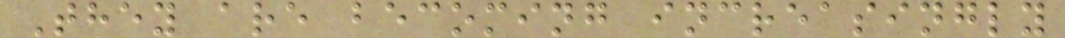They are becoming increasingly
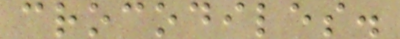crocodiles.
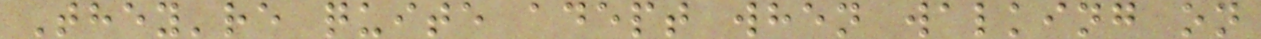They're quite adept when walking on
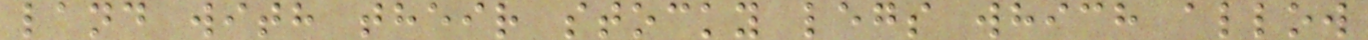land with their stocky legs which allow
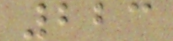223
